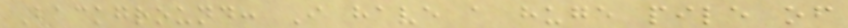Background: I have a huge pile of
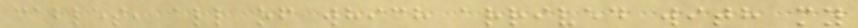cables, all of which arrived with my
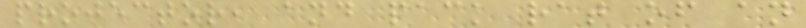projector, and pack rat of an
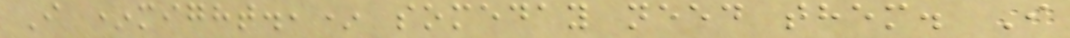I *might.,* someday need them. I
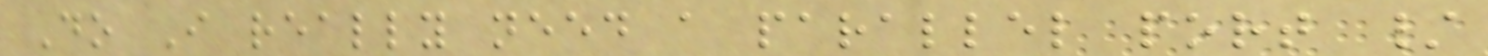Do I really need a parallel port /
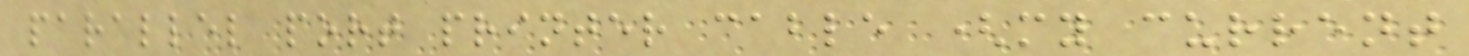parallel port printer cable (my current
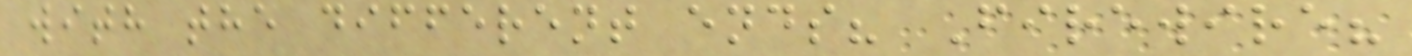with the different ends? Firewire?
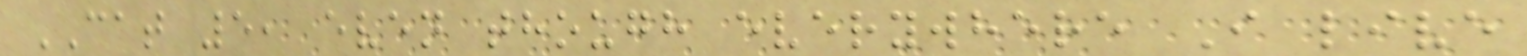CAT 5, even though everywhere I live
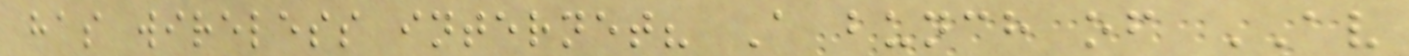has wireless internet? A bunch of AV
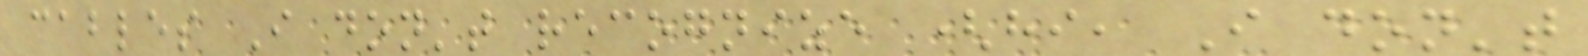cables I don't recognize (hi, I don't
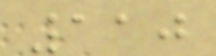110
